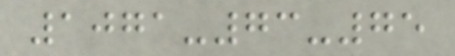1071-73-75
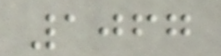1067
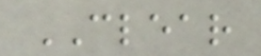CLEAR
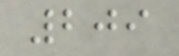209
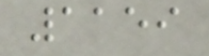1159
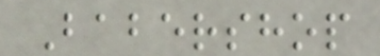Babershop
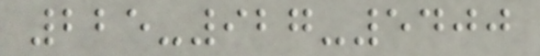225-927-5400
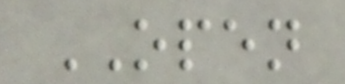OPEN
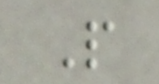P
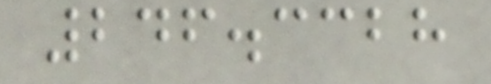246.3328
